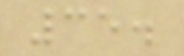35.
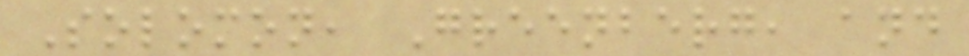Solomon, Greenberg, and
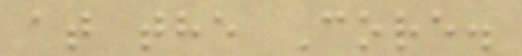at the Core.
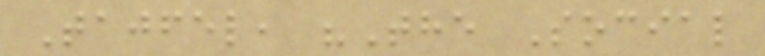Tajfel, "The Social
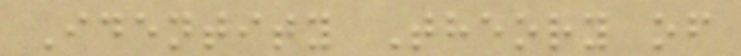Identity Theory of
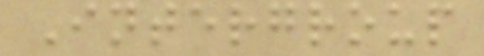Intergroup
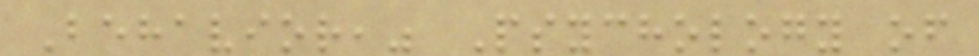Behavior," Psychology of
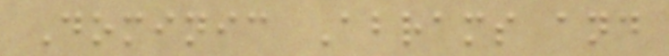Dominic Abrams and
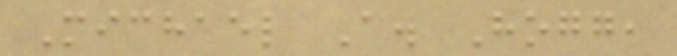Michael A. Hogg,
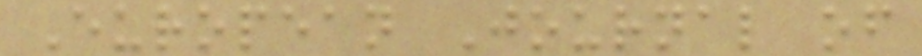European Journal of
